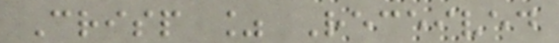Crisp % Received
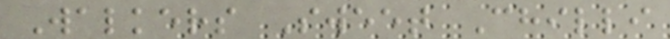Walkers Sweet Chilli
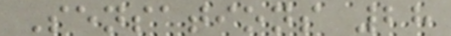Sensations 28
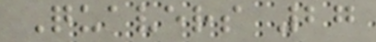Quavers 27
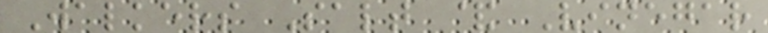Walkers Salt & Vinegar
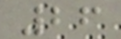26
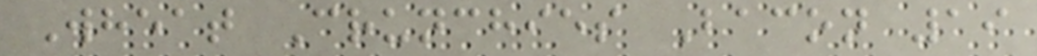Wheat Crunchies Bacon 19
